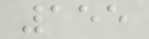155
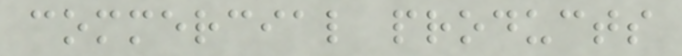commercial products
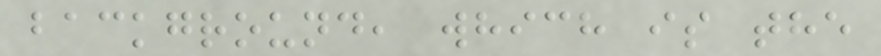background, which is the
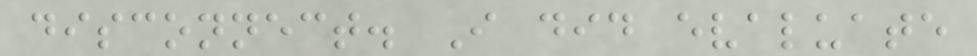disconnect. I did evaluate
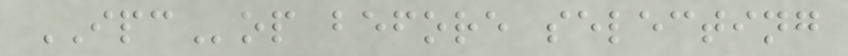IPCop before selecting
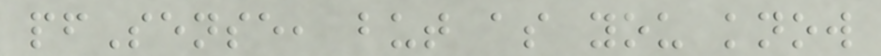pfSense, but as you know
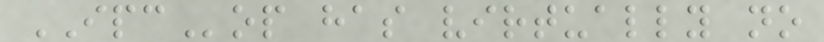IPCop has virtually no
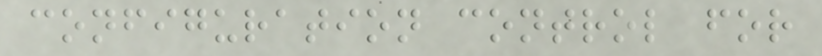configuration control for
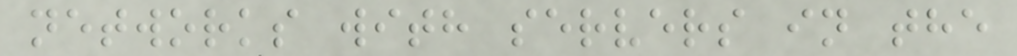networks with servers in the
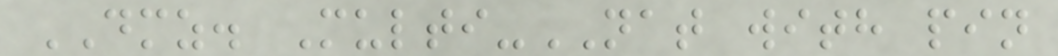DMZ. Multi-NAT with pin
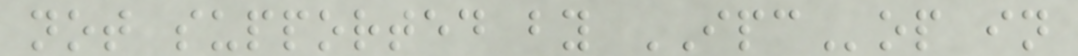not supported by IPCop in
